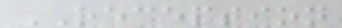RECEPTION
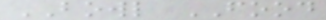BOWL FOOD
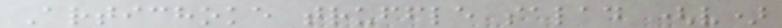Artichoke truffle salad (v)
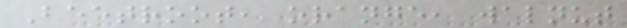Beetroot, orange, walnut
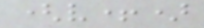(v+)
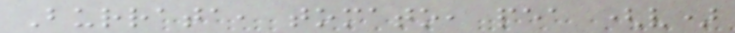Burrata, tomato, pea (v)
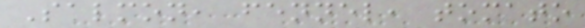Salmon, fennel, tomato
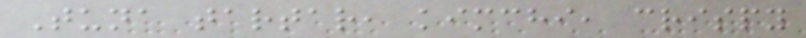Tuna tartar, kimchi, crispy
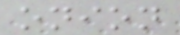onion
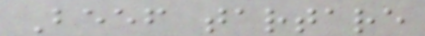Beef tartare
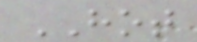HOT
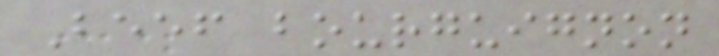Beef bourguignon
